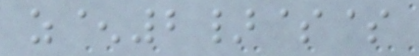z^2}$$
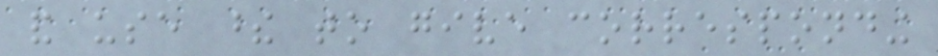and use these to give corresponding
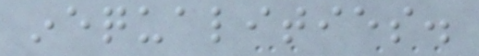inequalities.
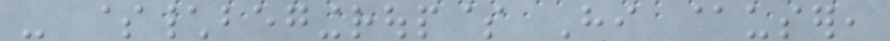- $\begingroup$ Hi @user,
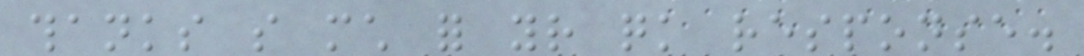thanks so much for your quick response.
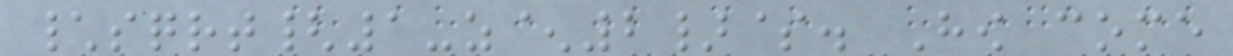\sqrt{1-z^2}$. How come
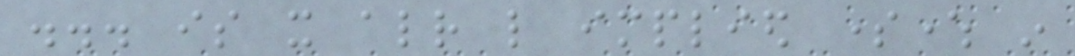... is it already like implied somewhere in
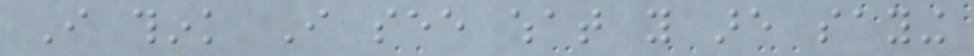I think I see what you are saying
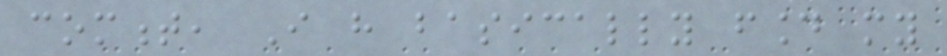comment, I have basically found my
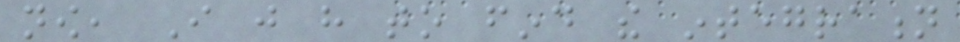now, I just have to find the integration
